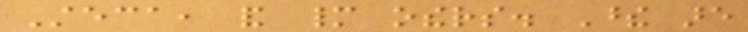Steca, and many others. These are
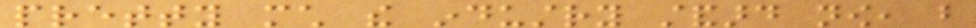pretty much the industry standard now, but
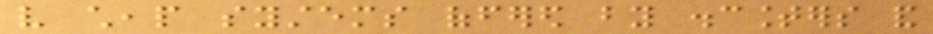very cheap systems offered by discounters and
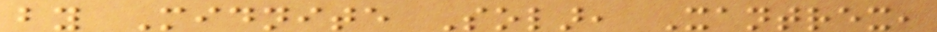by Midnite Solar, Xantrex,
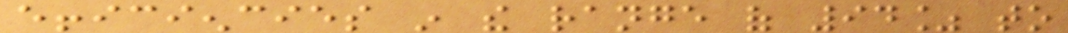efficiencies in the range of 94% to
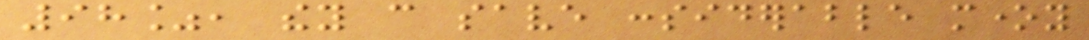98%, they can save considerable money
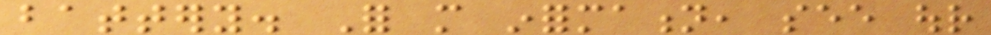battery. For more information, see our
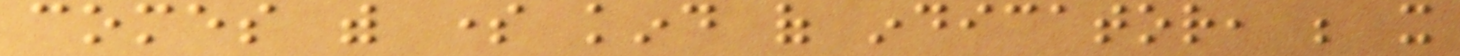comes with some kind of indicator, be it
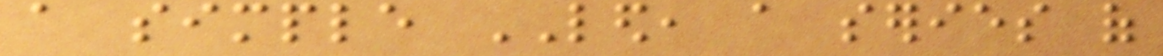a simple LED, a series of
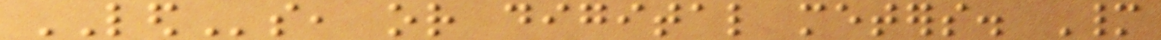LEDs, or digital meters. Many
